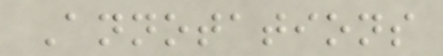Annotations
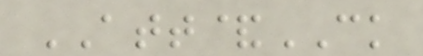ATT&CK
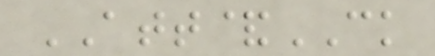ATT&CK
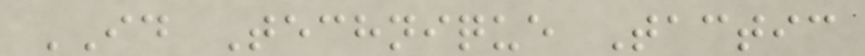ID Technique Tactic
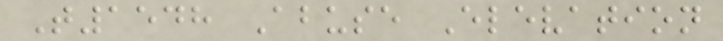T1548 Abuse Elevation
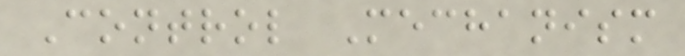Control Mechanism
